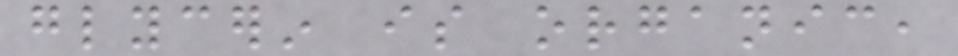glycerin is organic,
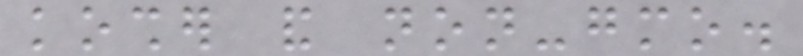kosher and non-gmo.
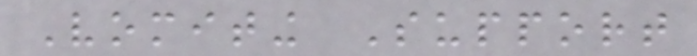Vomiting Support
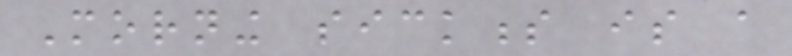Morning sickness is a
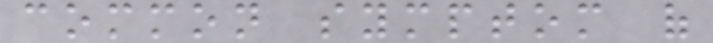common symptom of
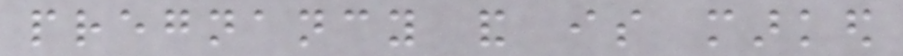pregnancy and is marked
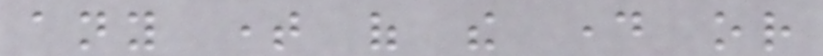any time of the day or
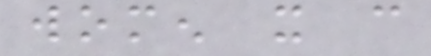women it can
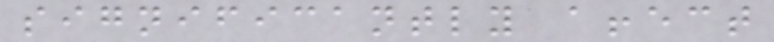significantly affect
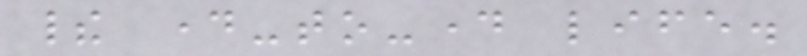their day-to-day life.
